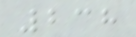238
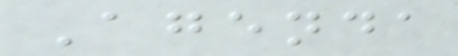Agenda
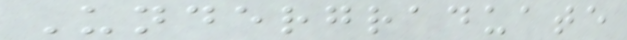Undergraduate
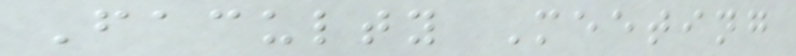Faculty Meeting
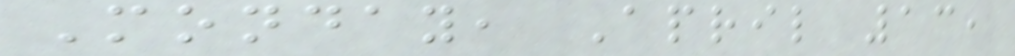Monday, April 13,
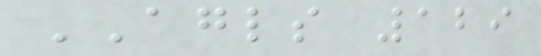AGLS 129
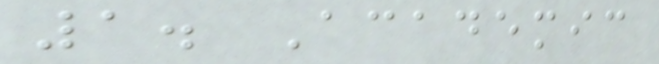1. Academic
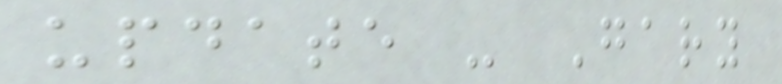update - Gary
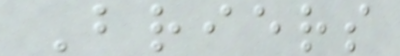Briers
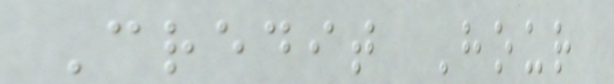Credit Hour
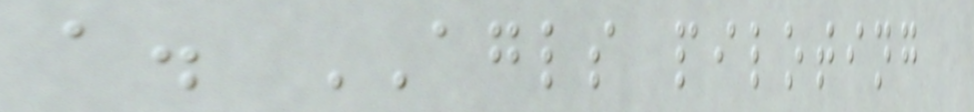a. AGLS piloting
